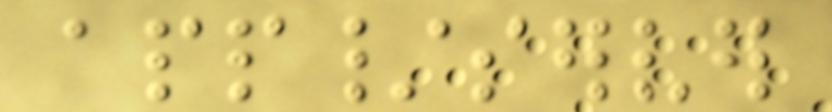app/server
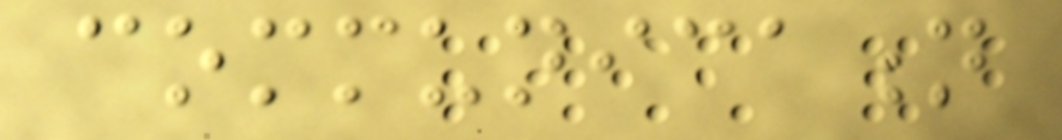communication
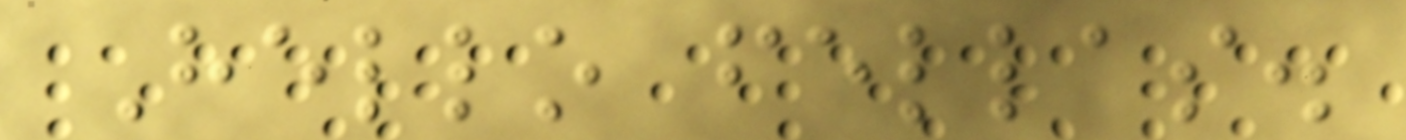Hello fellas.
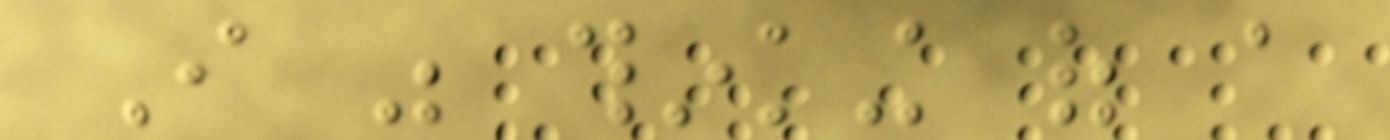I was thinking of a
